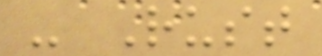- Rust
